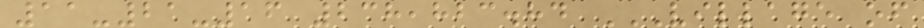11-21-16 238,823.84 VILLAGE OF
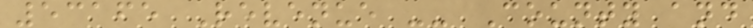53165 Revenue -- County and
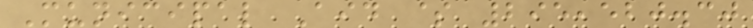Municipal Aid $ 295,520.30
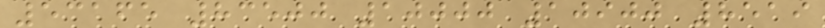53165 83500 10000 10900 8519
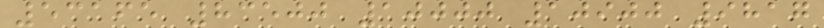53165 83500 10000 10900 9817
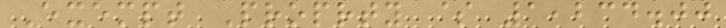Exempt Proprty $ 1,234.00
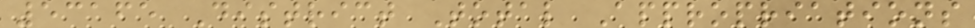53165 District Total Appropriations
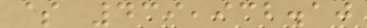$ 439,932.10
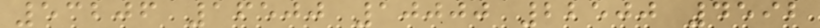53206 16500 10000 22500 4592
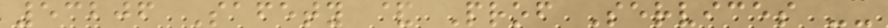53206 Safety & Prof Services --
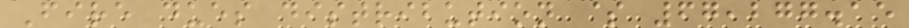Fire dues distribution $ 67,277.15
